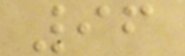96
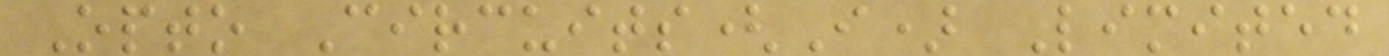Opto Circuits(I) Limited
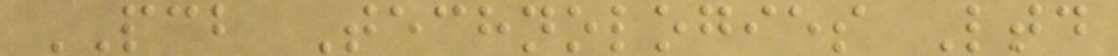PCB Technologies Ltd
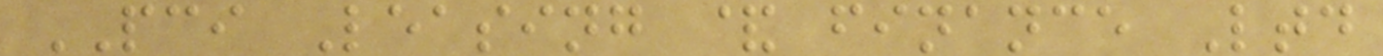PCI Leasing & finance Ltd
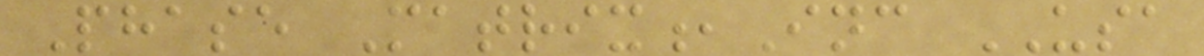Phase Matrix,Inc USA
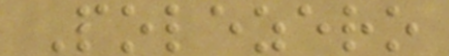Polezero
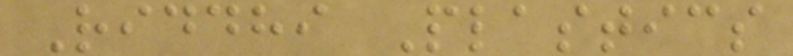Riddhi Plastics
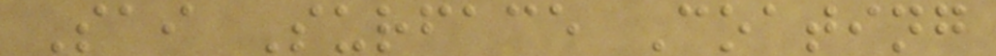Sai Surface Coating
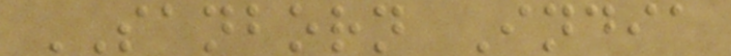SANBORN India
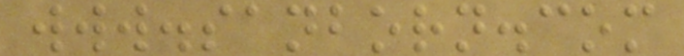www.sanborn.com
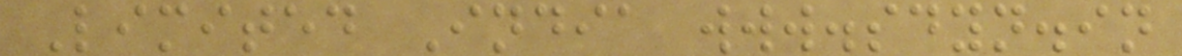Limited India www.sdyn.in
